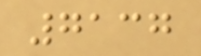7137
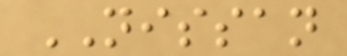NISSAN
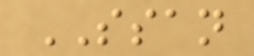SSAN
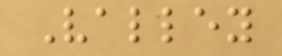Valley
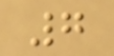7
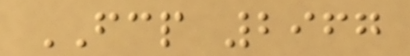FCP 2967
